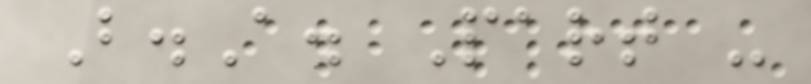B.A. Part -
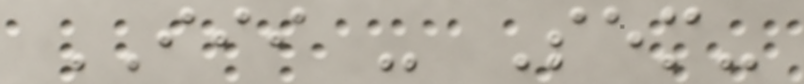III - Sem-
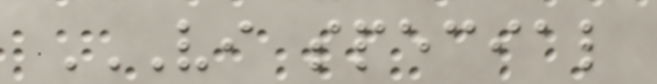VI SPECIAL
